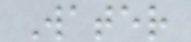Water
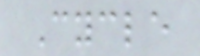Cycle
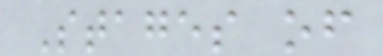Stages of
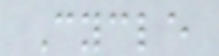Cycle
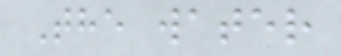The water
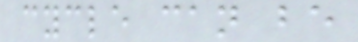cycle can be
